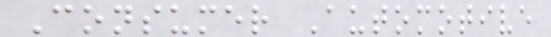Consumer Automotive
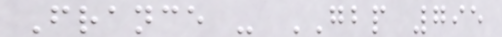France - GBP 795
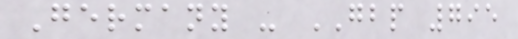Germany - GBP 795
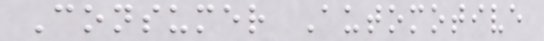Consumer Automotive
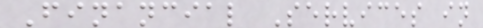Financial Services in
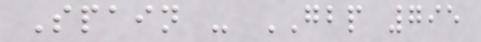Spain - GBP 795
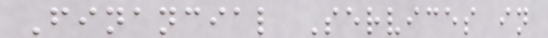Financial Services in
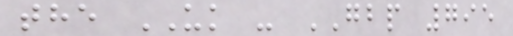the UK - GBP 795
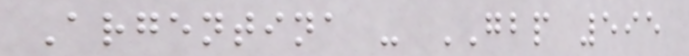Argentina - GBP 595
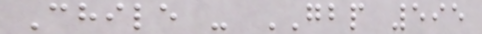Chile - GBP 595
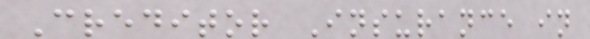Creditor Insurance in
